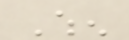When
